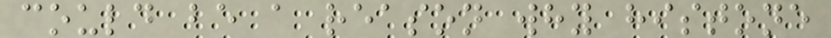could be a reason why histone
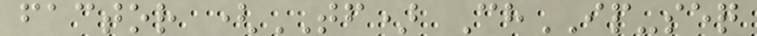factor (TF) ChIP-seq
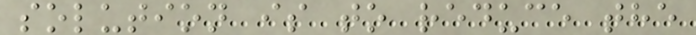solution is to reduce the
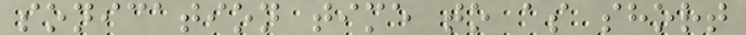sonication time to as short
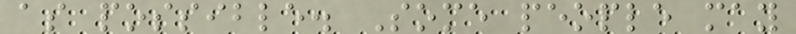as possible. Some people may
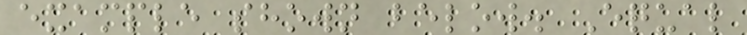example shown below. Equal
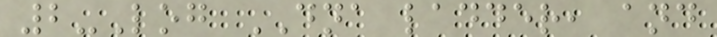2-Log DNA ladder, and
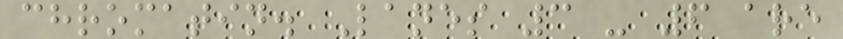chromatin. Lanes 3 - 6 are
